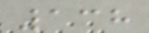138
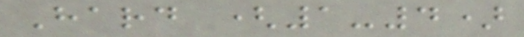Hard (1-4)
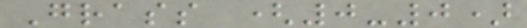Grass (0-0)
